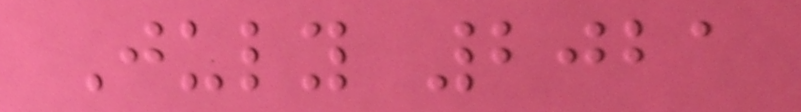July 2021
